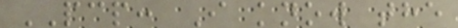PCP: I know the
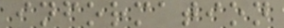information
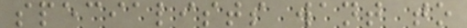specialists want to
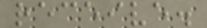receive.
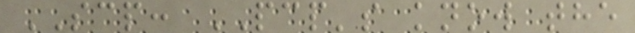SCP: PCP's know the
